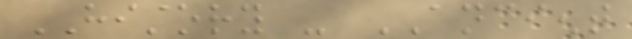HISTORY - ANCIENT
